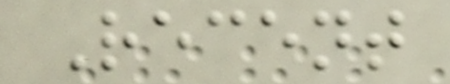Recent
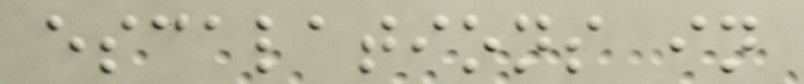escalations in
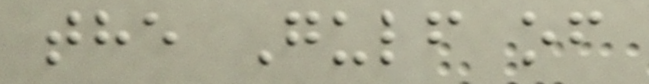the Gulf of
